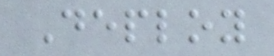Deploy
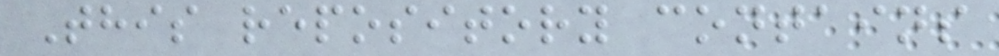This repository contains
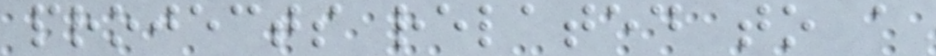projects related to a
